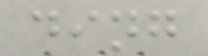ding
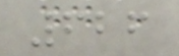626
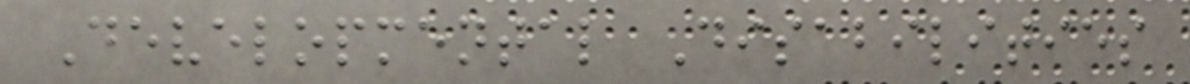Developmental Disabilities
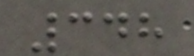348
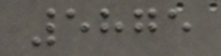5875
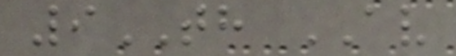9TH AV
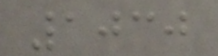1030
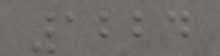1224
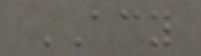ACY
